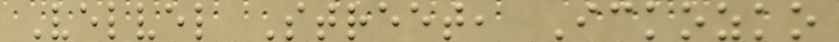Velvel Street, Ickozko
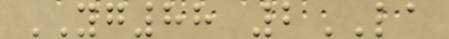YG88 2LA
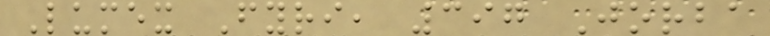Lumex Fyri, 397 Jorba
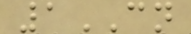1CN
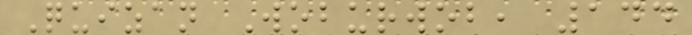Quizan Woburwob, 144
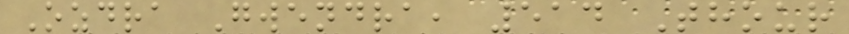Ozdra Gwendra, 514 Thour
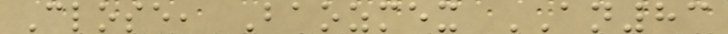Close, Baozmex AN83
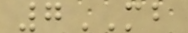7MB
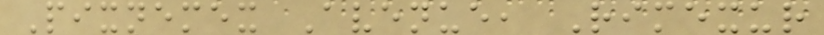Pixnemex Avenue, Rimexur
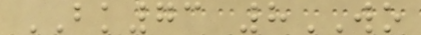BK73 8WO
